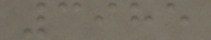3985
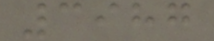3987
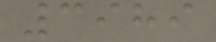3989
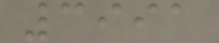3991
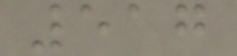517
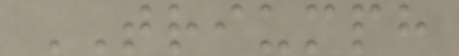TRIUMPH
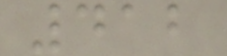412
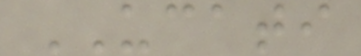UCATI
